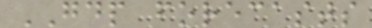GDP forecasts
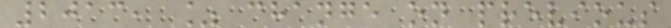2013, % change on previous
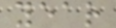year
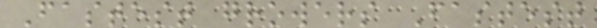Fastest growers Fastest
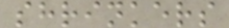shrinkers
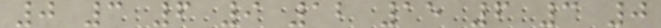0 3 6 9 12 15 6 3 0
